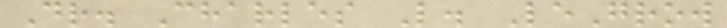Dr. Charles L. LeGrow
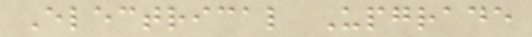Electrical Upgrade
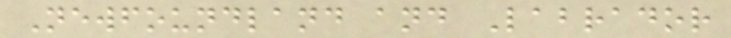Newfoundland and Labrador
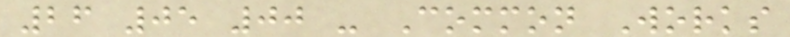26 05 00 - Common Works
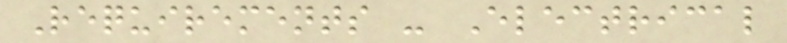Requirements - Electrical
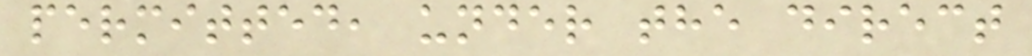permitted, under the direct
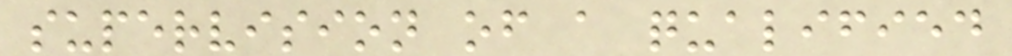supervision of a qualified
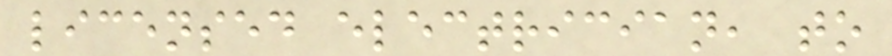licensed electrician, to
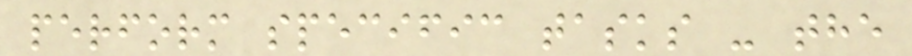perform specific tasks - the
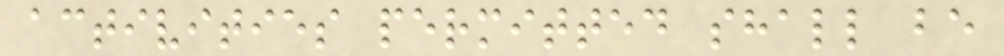activities permitted shall be
